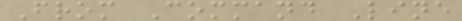From Command Line
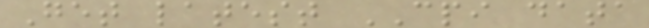Get latest CPI data
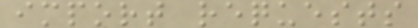import requests
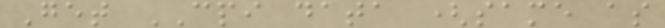Get CPI data (same as
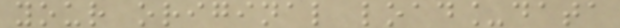your original load_data
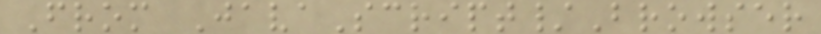From JavaScript/Browser
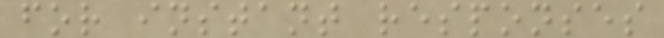for instant responses
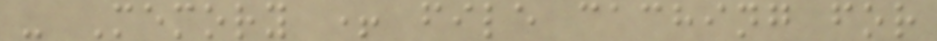- Memory + file caching for
